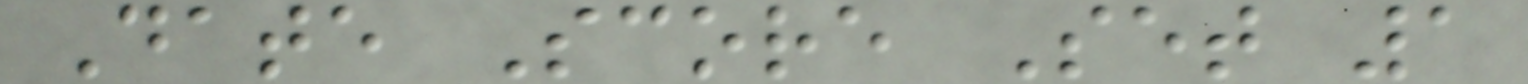Date Score Set 1
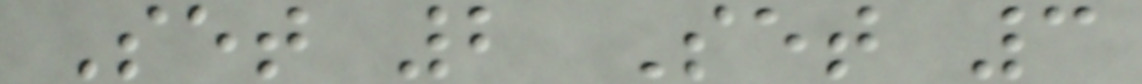Set 2 Set 3
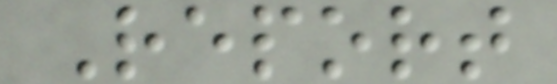Report
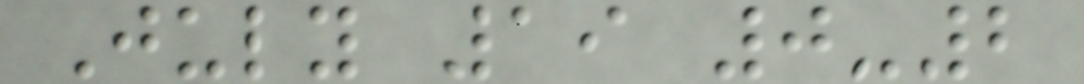July 19 0-2
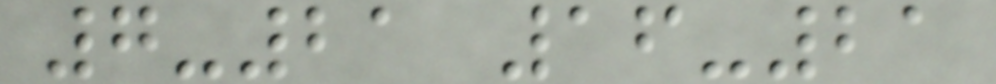7-21 16-21
